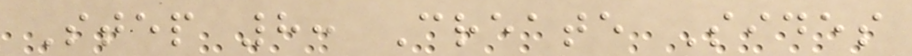Step 8: Create Sides
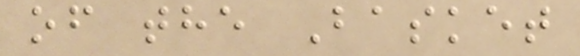of the Basket
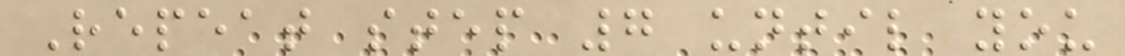Repeat step 7 until you
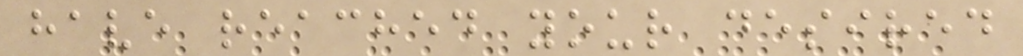have reached your desired
